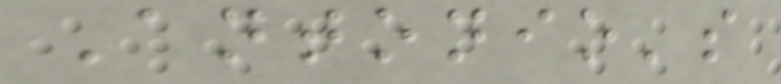Antonio's
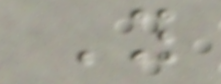Y
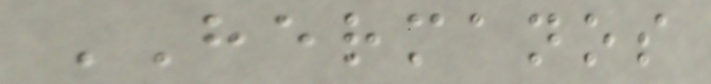HERMANOS
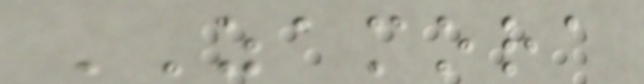ZAMORA
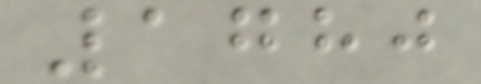1780
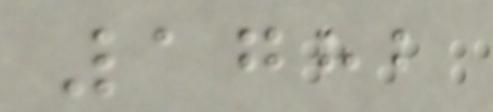1782
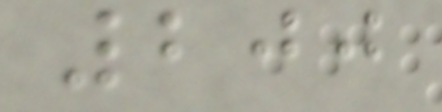200
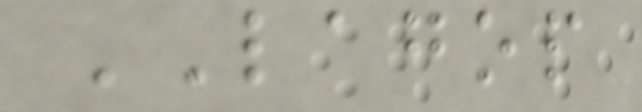LAGOP
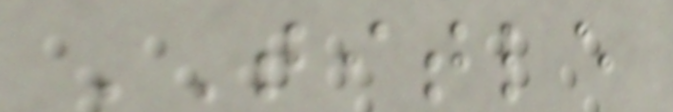TITLE
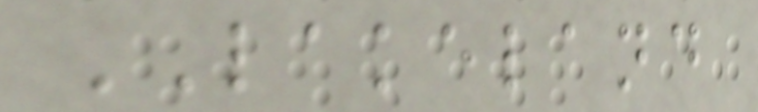LAKELAND
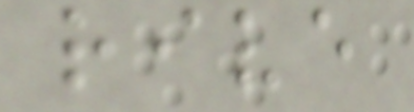rive
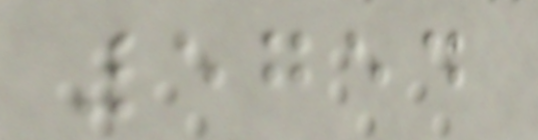5754
